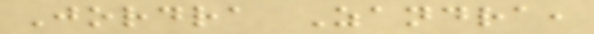Jordra Zandra,
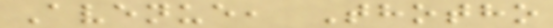Avenue, Thotho
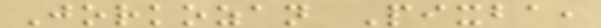Jorkozan Pixba,
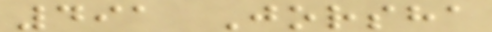491 Jorsha
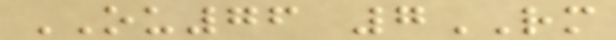OU76 7RM
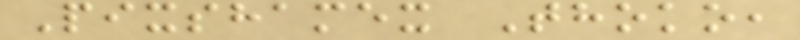Pixshamex Thoko,
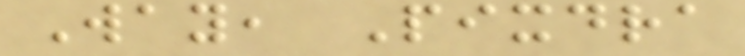Way, Pixdra
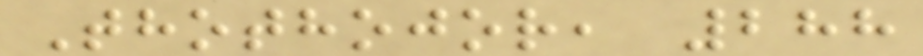Thothojor, 288
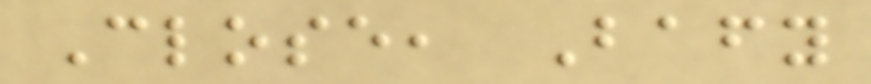Close, Bafy
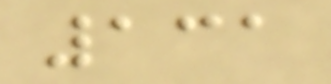131
